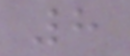8
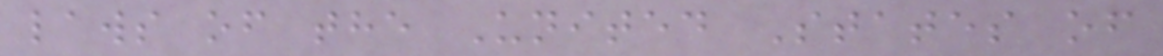laws of the United States of
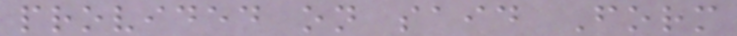provided on said Form
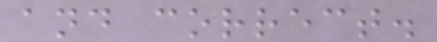and correct.
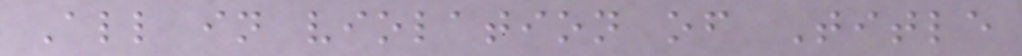All in violation of Title
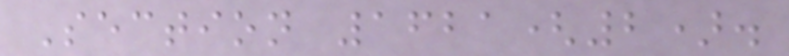Section 1621(2).
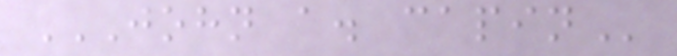JOHN A. CAPIN
